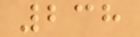238
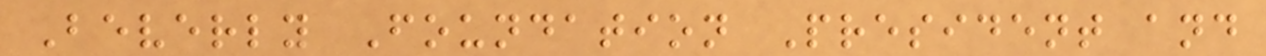Beverly Foundation President and
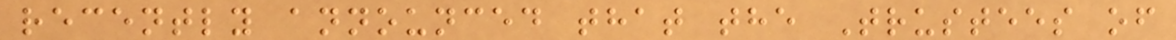recently announced that the Trustees of
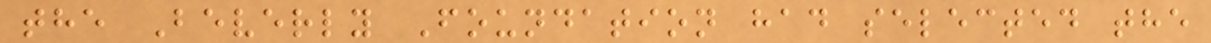the Beverly Foundation had selected the
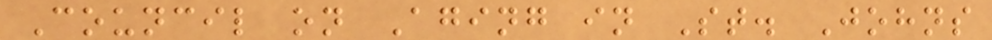Council on Aging in St. Johns
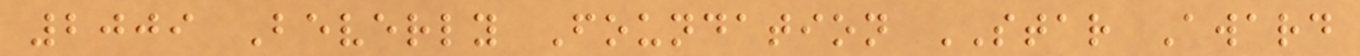2009 Beverly Foundation STAR Award
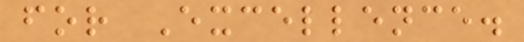for Excellence.
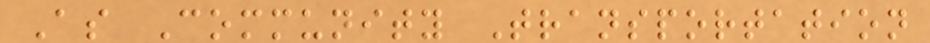As Community Transportation
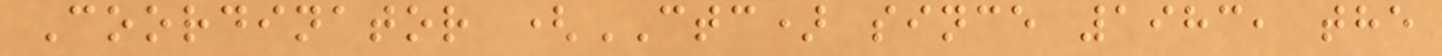Coordinator (CTC) since 1983, the
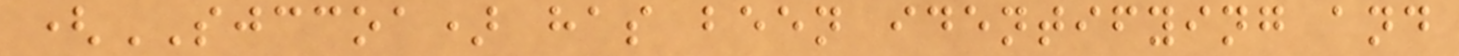(SJCCOA) has been identifying and
